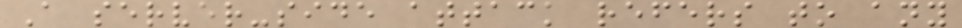A server-side attack refers to any
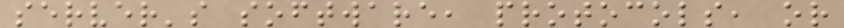server's software, protocols, or
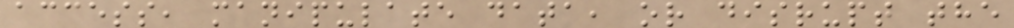access, manipulate data, or disrupt the
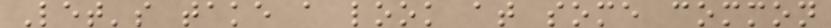Let's take a look at some common
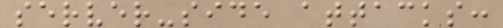server-side attacks:
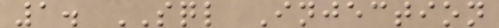1. SQL Injection
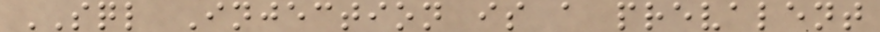SQL Injection is a prevalent
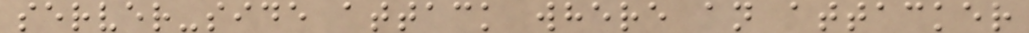server-side attack where an attacker
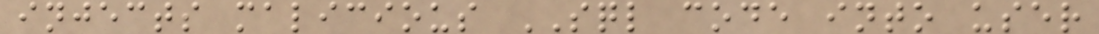injects malicious SQL code into user
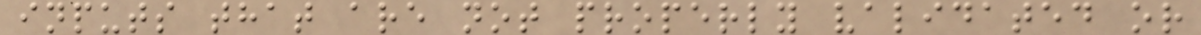inputs that are not properly validated or
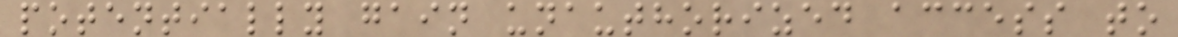potentially gain unauthorized access to
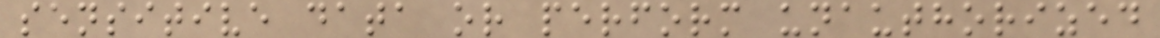sensitive data or perform unauthorized
